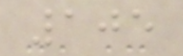105
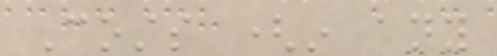Costs (in any
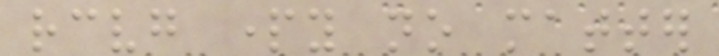receiving party no matter
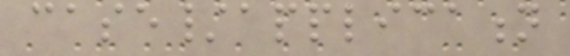case/application
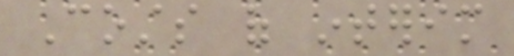Costs of interim
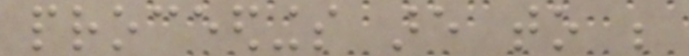proceedings are to be
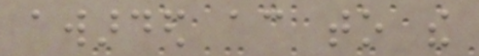awarded according to the
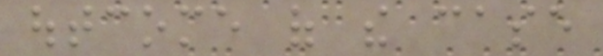outcome of the case
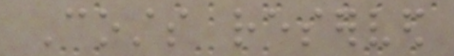Costs reserved
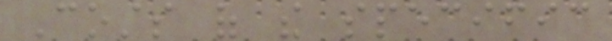Costs of the specific
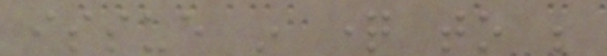issue in question to be
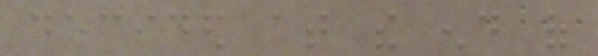decided at the end of
